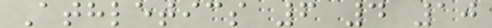Athletics 6 4 10
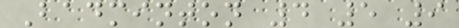Badminton 4 5 9
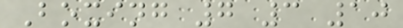Boxing 7 3 10
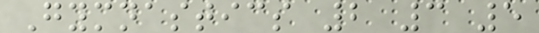Gymnastics 2 3 5
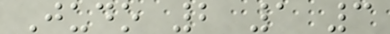Judo 2 1 3
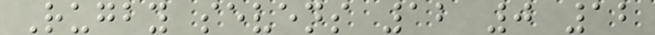Rugby sevens 12 0 12
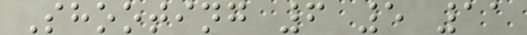Shooting 6 5 11
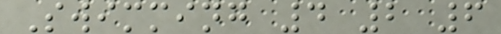Swimming 4 2 6
